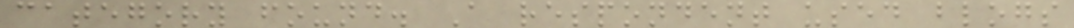category found. A respondent used blogs
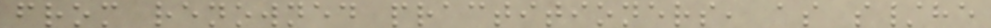from renowned practitioners, as s/he
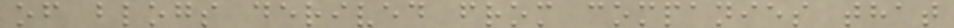of blogs derived from companies that
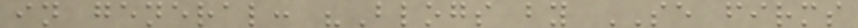in general: "Blogs by SE firms
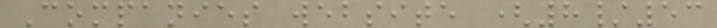Companies website (8/53
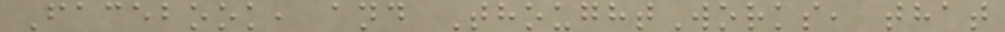Facebook, and ThoughtWorks, that
